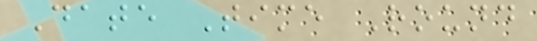Date Time Round
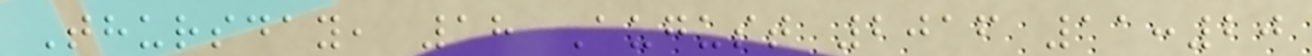Thursday, 18 August 2016 11:20
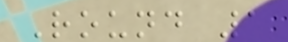Round 1
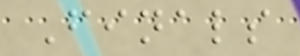Finals
